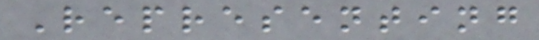Representing
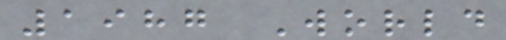1987 World
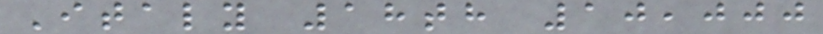Italy 18th 10,000
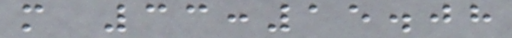m 33:15.08
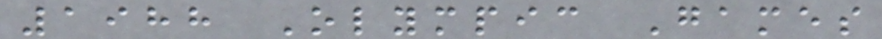1988 Olympic Games
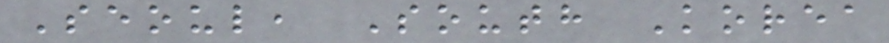Seoul, South Korea
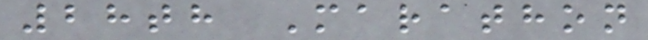28th Marathon
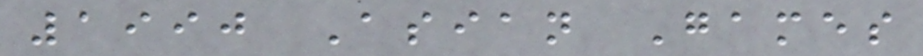1990 Asian Games
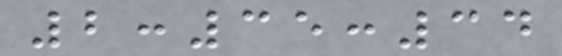2:35:34
